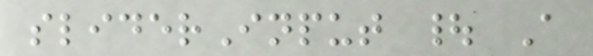sliderInput | A
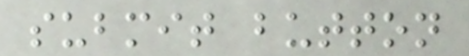submit button
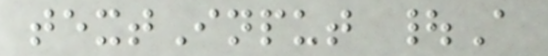textInput |A
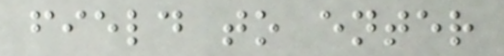field to enter
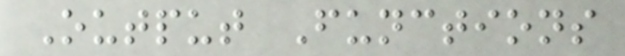Output Functions
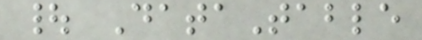| DataTable
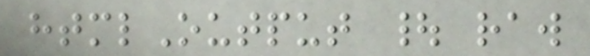htmlOutput | raw
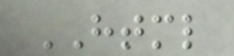HTML
